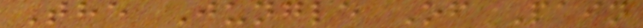The Jungle Of Pain
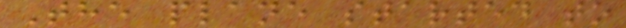The plane started to
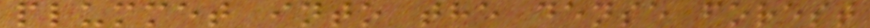plummet into the dense forest
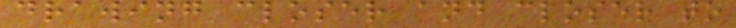drawing closer and closer to
